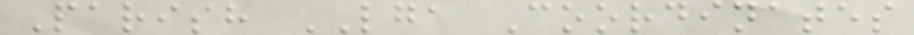Parish LGA Coordinates
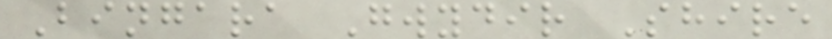Bingara Gwydir Shire
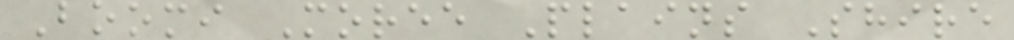Boomi Moree Plains Shire
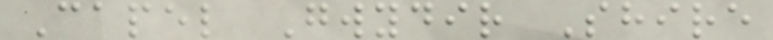Capel Gwydir Shire
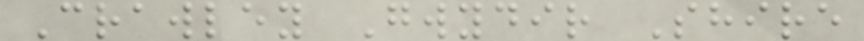Crawley Gwydir Shire
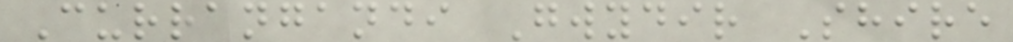Currangandi Gwydir Shire
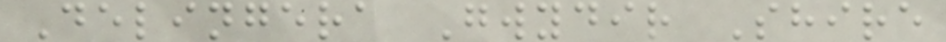Delingera Gwydir Shire
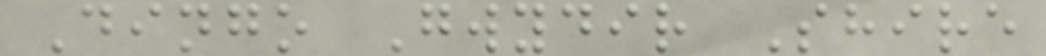Dingo Gwydir Shire
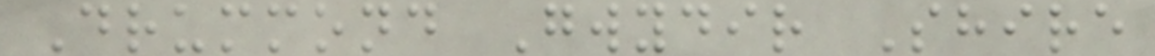Drummond Gwydir Shire
